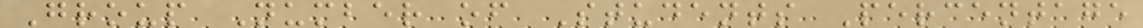Group Number of Students Percentage
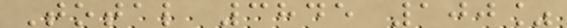Total 3845 100%
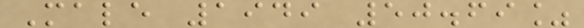Male 1949 50.69%
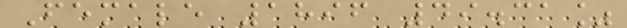Female 1896 49.31%
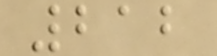212
